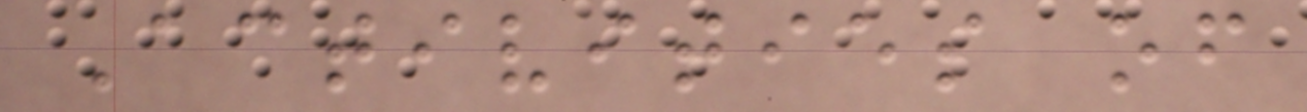Activities of
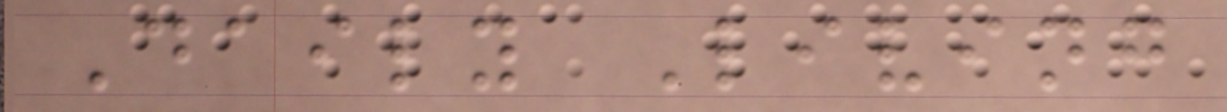Daily Living
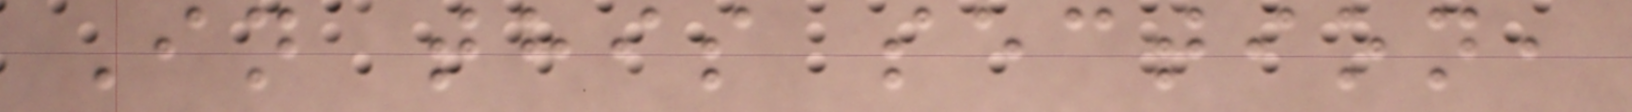In this section,
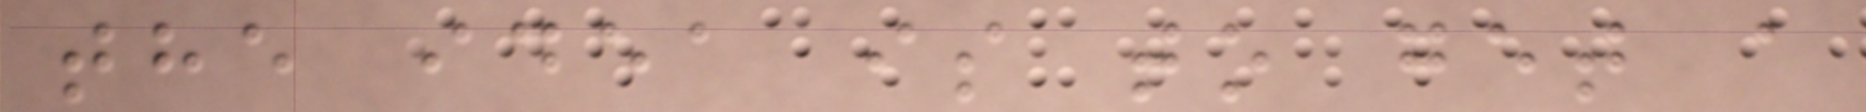the idea is to get a
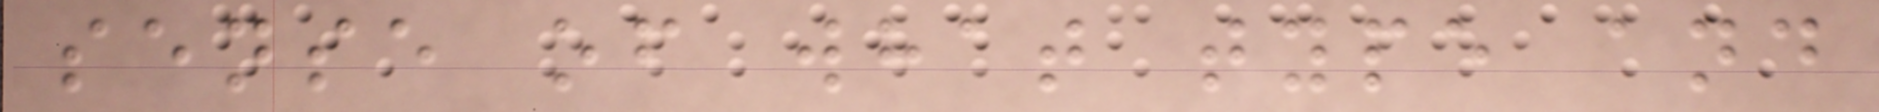sense of what type and
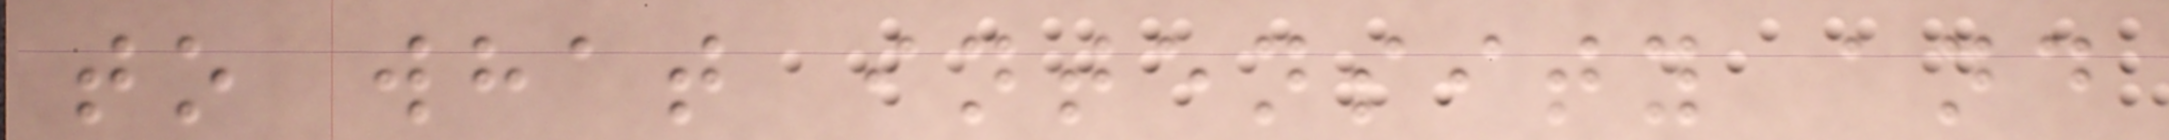to what intensity and
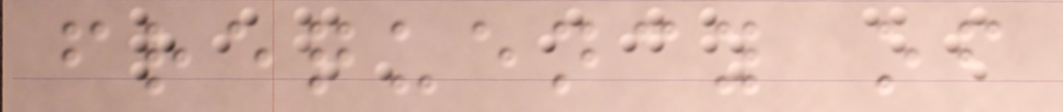frequency of
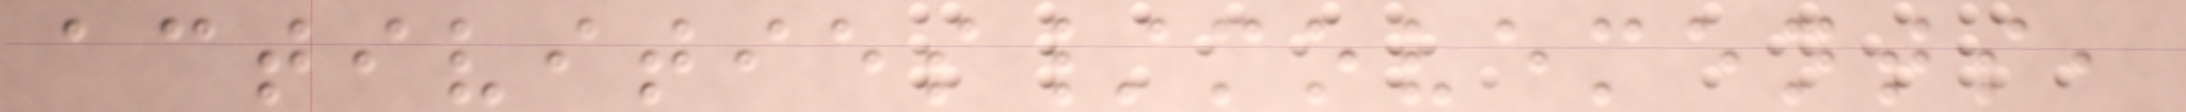activities/movements,
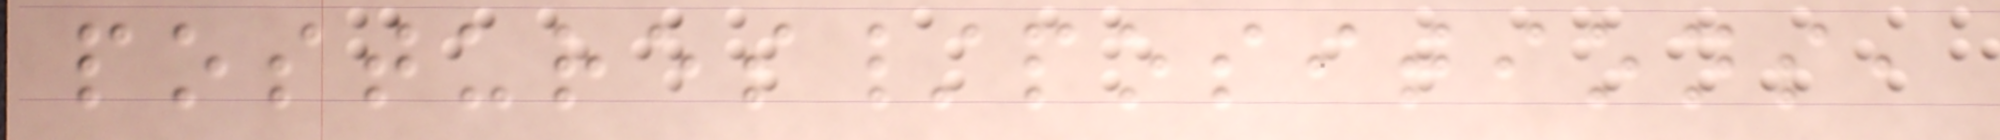postures/positions,
